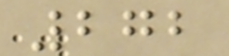272
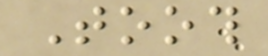Tooth
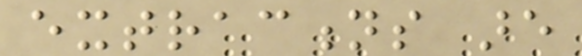extractions are
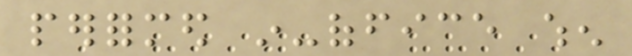performed in-office when
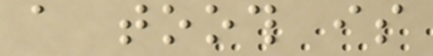a tooth is
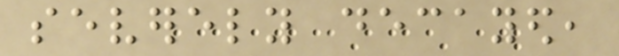severely decayed,
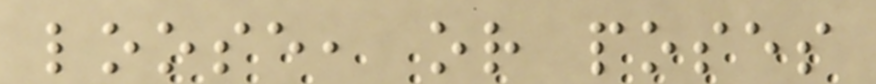loose, or poses
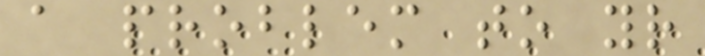a problem to your
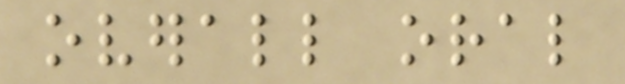overall oral
